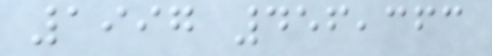1997 456,363
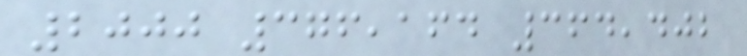2000 376,164 364,402
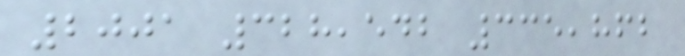2001 328,542 335,862
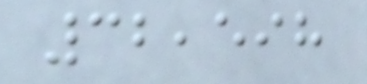32,598
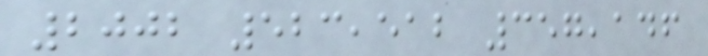2002 523,512 357,146
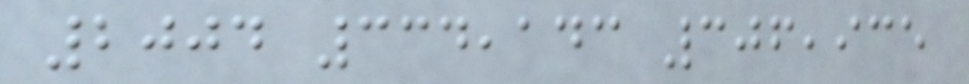2004 334,143 306,935
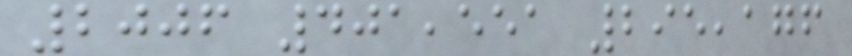2006 401,551 295,176
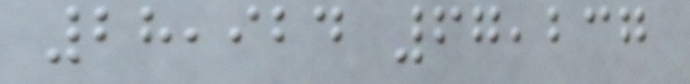28,924 67,237
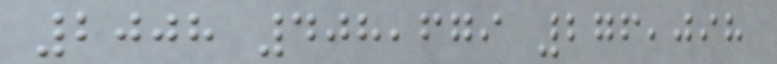2008 408,679 276,098
